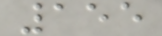155
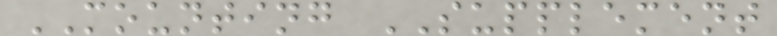MOUNTING SUPPLEMENT
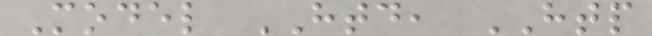Model HTD, HTP
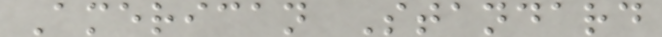American Standard
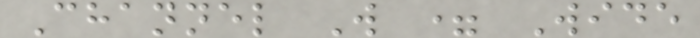Channel W = Wide
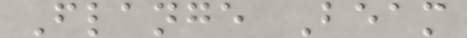Flange Beam
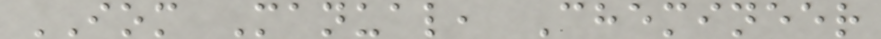IOM Manual, Chemineer
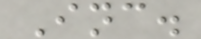Inc.
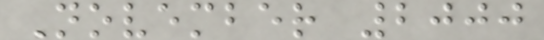November 2000
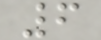6
